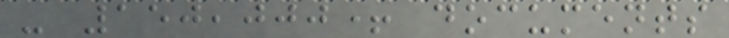- 150,000+ documents
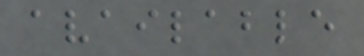available
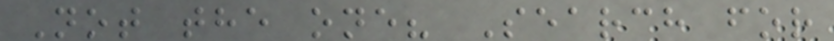Not the one? Search for
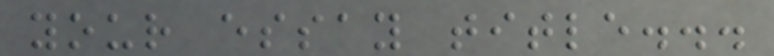your essay title...
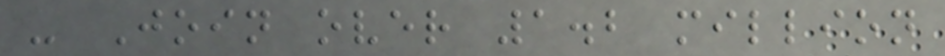- Join over 1.2 million
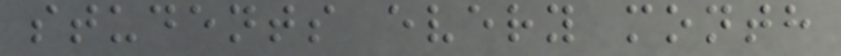students every month
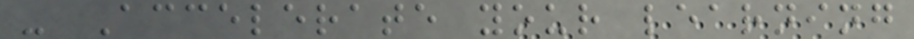- Accelerate your learning
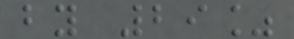by 29%
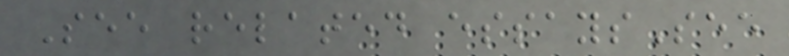See related essaysSee
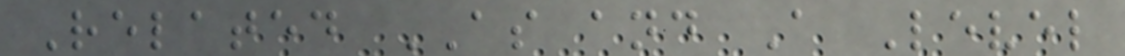Related AS and A Level
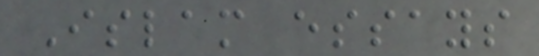Islam essays
